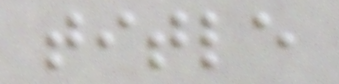title
